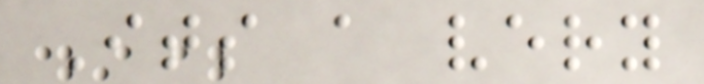Its a very
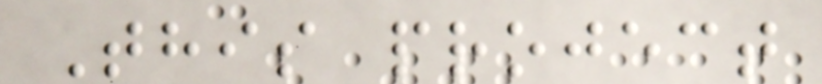This project
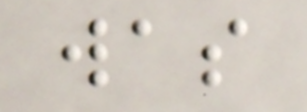was
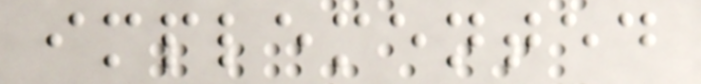implemented
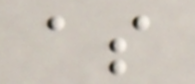as
